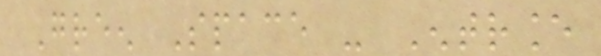Green Space - Entrance
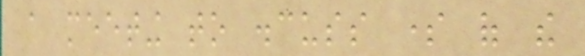a meeting to discuss some of the
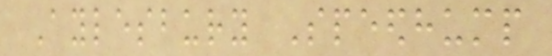Aylesbury Speedhump
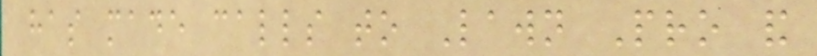has made calls to Lawn Pro and
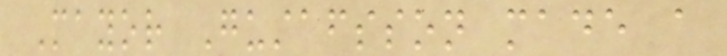Mayor Gustafsson made a
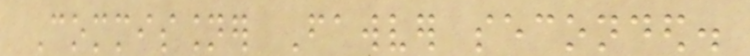Commissioner Fawver seconded.
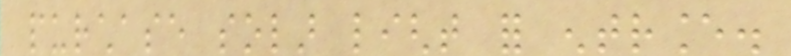purchase solar light for entrance.
